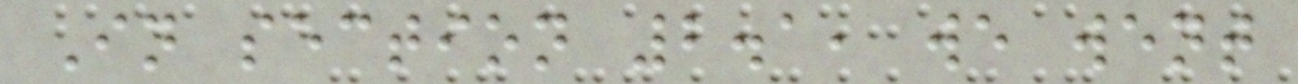In section 2.1, we went
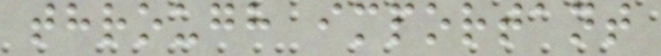through important
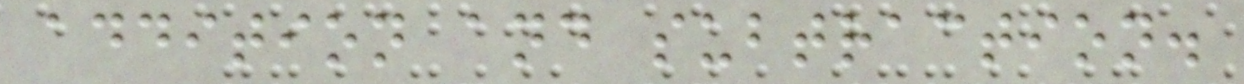addition and subtraction.
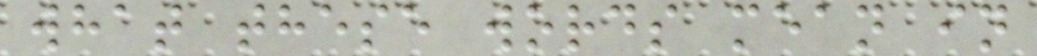what these words mean in
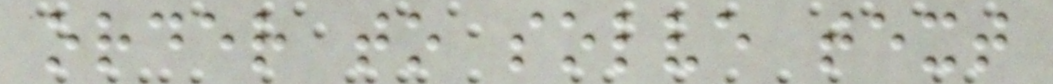order to solve text
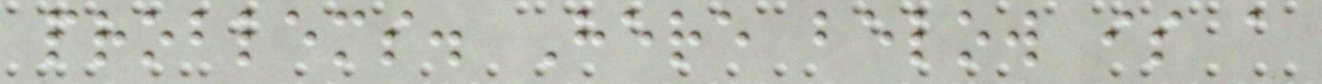problems. Here below is a
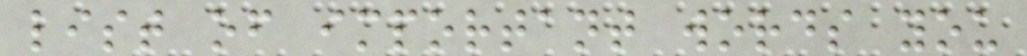list of important words you
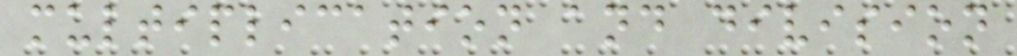multiplication and division
